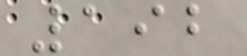192
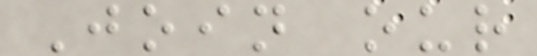Join our
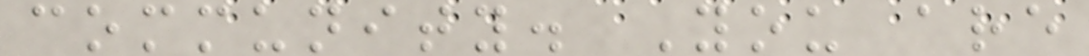community. You are
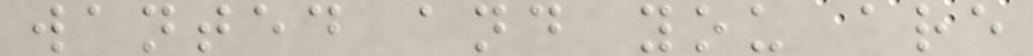wanted and you are
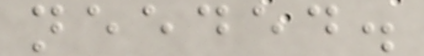needed.
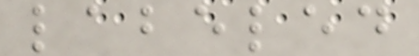labeled
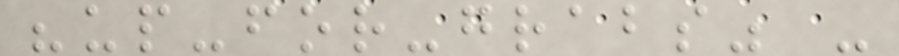"up-for-grabs" -
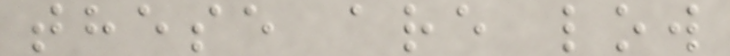these are low
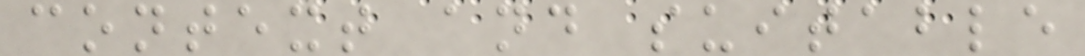context and suitable
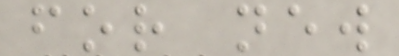for new
